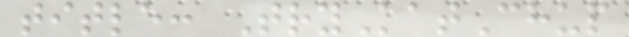title: TryKatChup
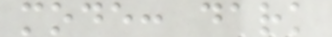mode: dark
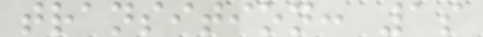transition: 1s
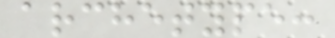archetype:
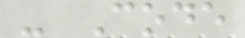- Code
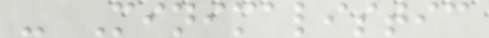- Minimalistic
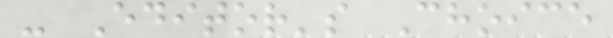- Editor's Choice
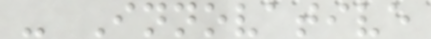- Innovative
